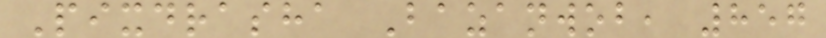Pixdrasha Bazanwob, 857
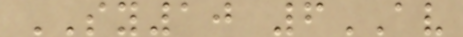SY10 6AV
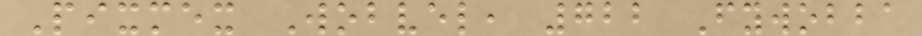Pixmex Wobvel, 722 Fywobba
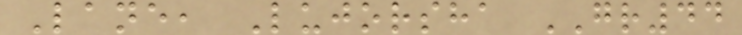Lane, Lujorsha GR44
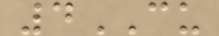4CU
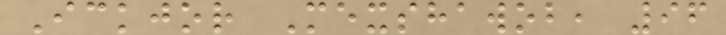Ickjor Mexshawob, 96
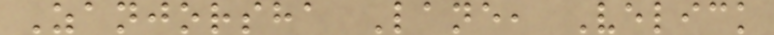Zanjorsha Lane, Velick
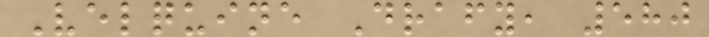Velquine Drafy, 580
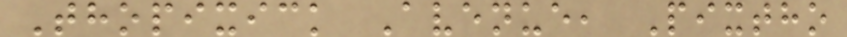Thopixick Avenue, Pixtho
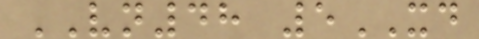VN48 5XD
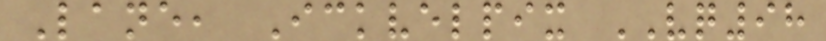Lane, Ickvelpix VQ98
